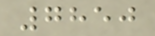7850
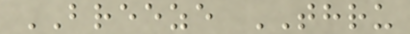BREEZE THRU
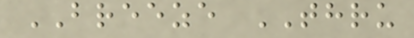BREEZE THRU
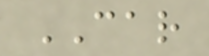CAR
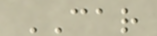CAR
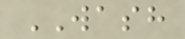WASH
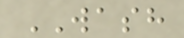WASH
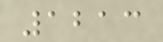1213
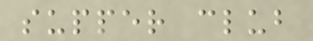supper club
